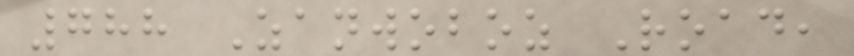788 Zanwoboz Road,
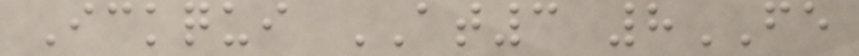Ickqui AT3 8FE
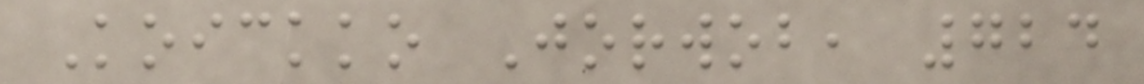Koickko Jorwob, 724
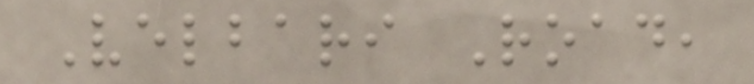Velbari Road,
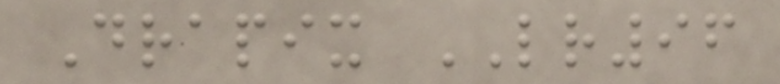Drapix LR96
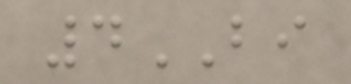4BI
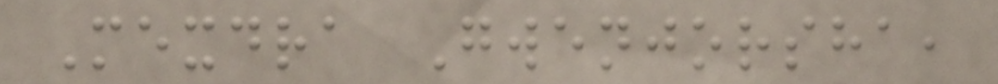Mexdra Gwenjorsha,
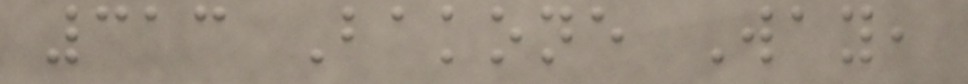313 Bakone Way,
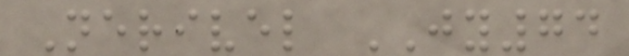Nerivel JY74
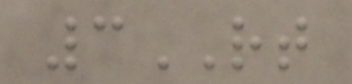3RT
